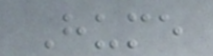Hume
